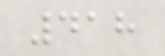418
